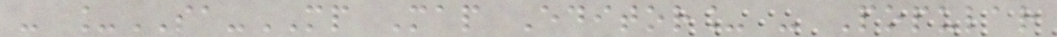- _SA-MP Map Editor_ - Popular
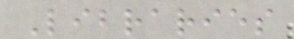Libraries
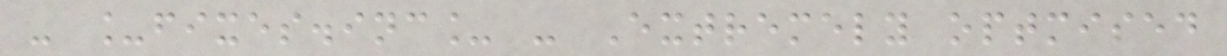- _fixes.inc_ - Extremely optmised
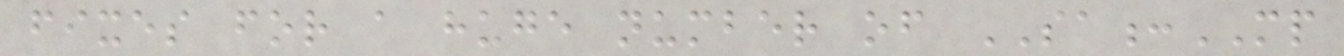fixes for a huge number of SA:MP
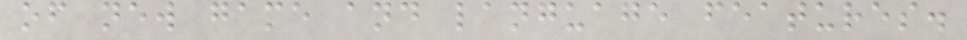of new game and language features.
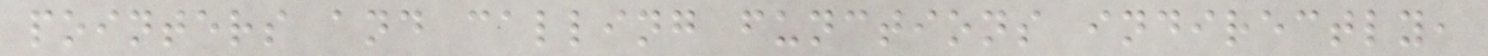pointers and calling functions indirectly,
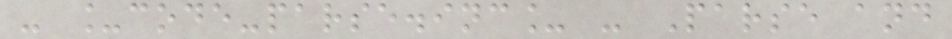- _code-parse.inc_ - Parse and
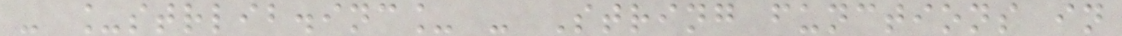- _strlib.inc_ - String functions in
